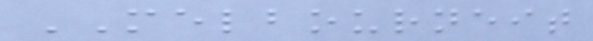MELBOURNEIT
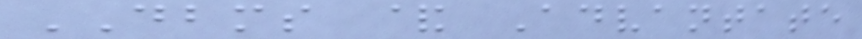DBMS & Advantate
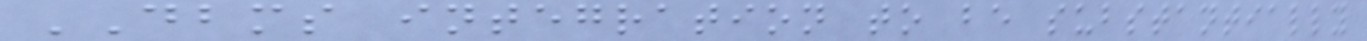DBMS integration to be substantially
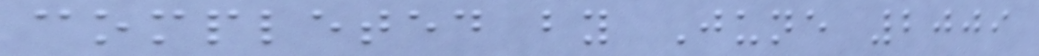completed by June 2009
